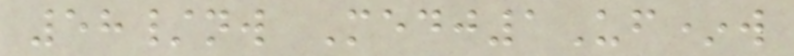58/nw Medj1Uf*w
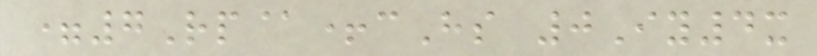=7Rp@+cHs 0Iy4x
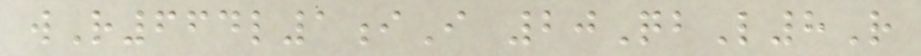wR664l1iI 20QbL8R
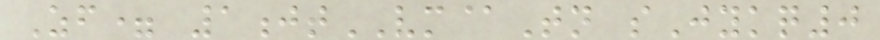Zf= 1jtVM@Tn sJykq0
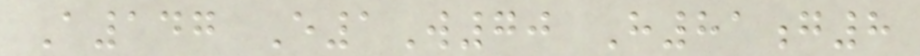A147 E1W70 H81g8
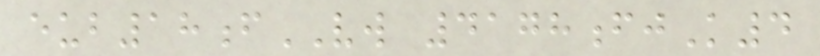eub18fVW 4178fjK4
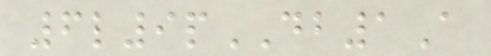6l9pDB1A
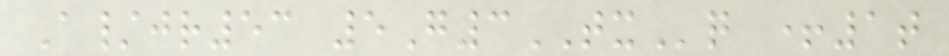A/jr53 5G3TXq +1t
